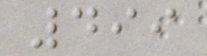499
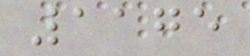1175
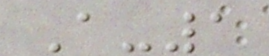A-1
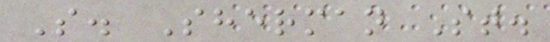S. Sherman St.
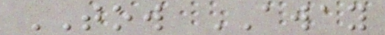TOW AWAY
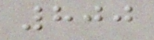800
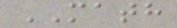MATH
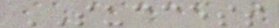SUCCESS
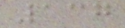137
